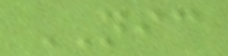NIC
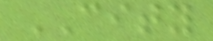CITY
